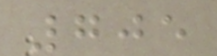705
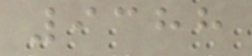9388
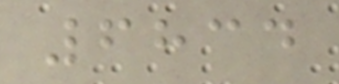6834
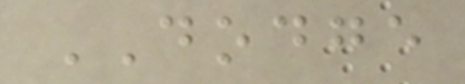DODGE
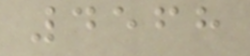4568
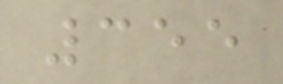355
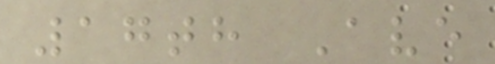17th Ave
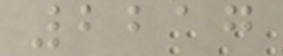2217
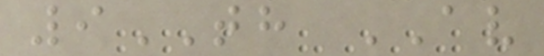9TH AV
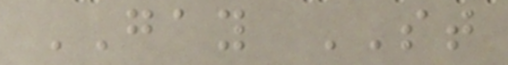GAY ST
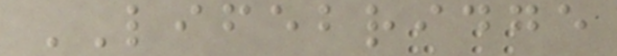LIFEBRIDGE
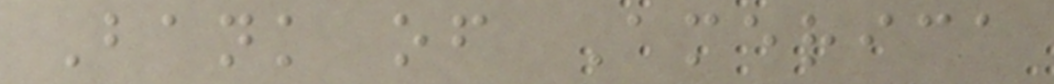Bank of America
